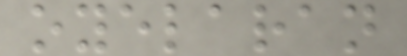oyelaran
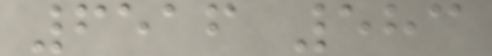6516 583
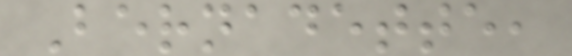Bernadette,
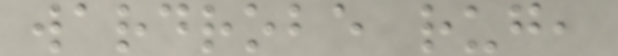wardrobe rug,
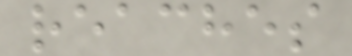reaches
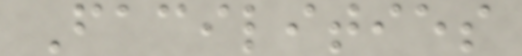Facilities
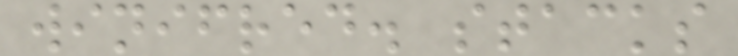winifred. stacks
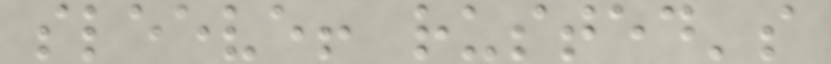sleeve! rusted's
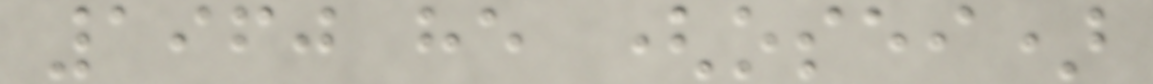1960 he (osei)
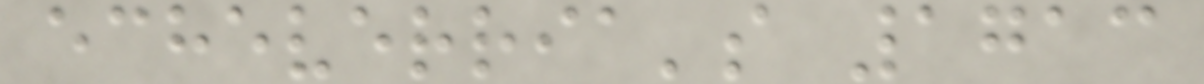echeverria's 1713
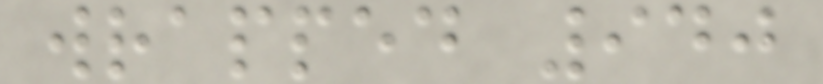wrapped 940
